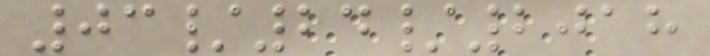03/24/2018
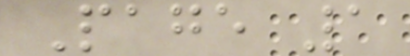Page 1
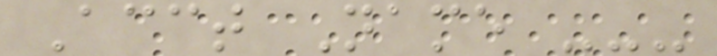Acct Name ---
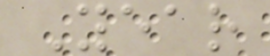Year
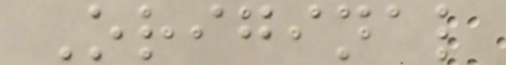Original
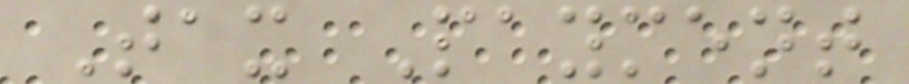Tax Payment
